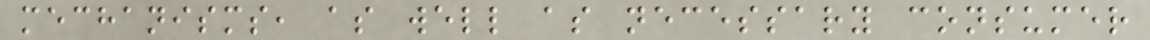mechanisms, as well as necessary consumer
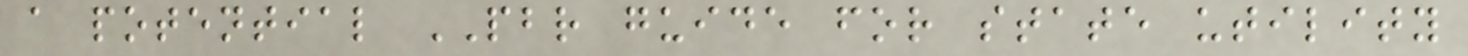a potential PBR guide for state utility
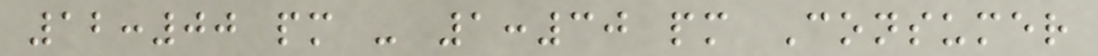12:00 pm - 1:30 pm Consumer
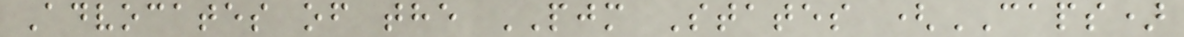Advocates of the PJM States (CAPS)
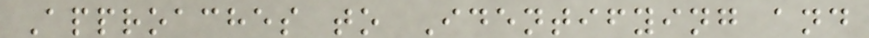Approaches to Identifying and
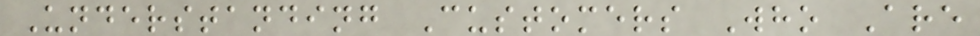Understanding Customers Who Are
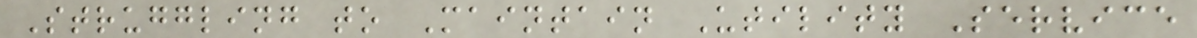Struggling to Maintain Utility Service
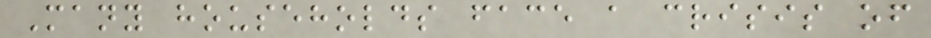Many households face a crisis of
